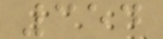354
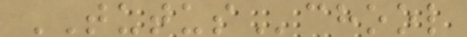TUTUSchool
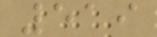519
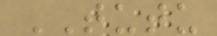TUTU
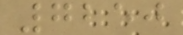7250
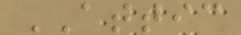ATTIC
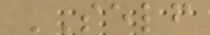SELF
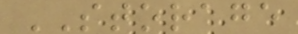STORAGE
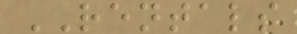RENTALS
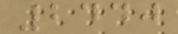2440
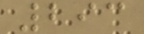293
